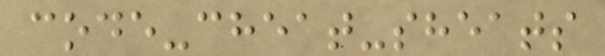code-cheat-sheats
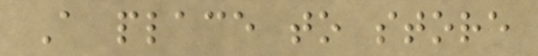A place to store
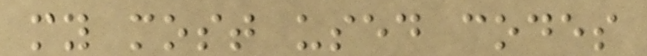my most used codes
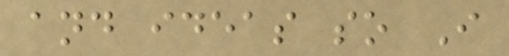and ideas so I
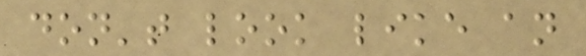don't look like an
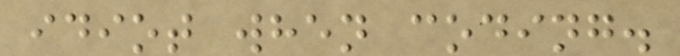idiot when coding.
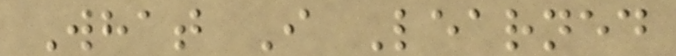What I Learned
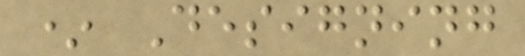* Designing
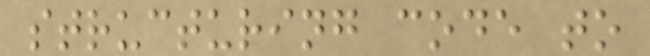structuring code to
